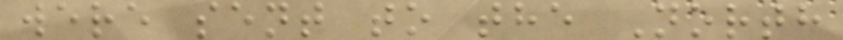were sent to the North
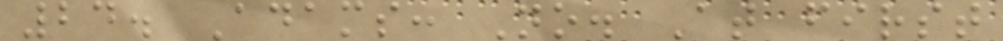24. Adams: No. At first
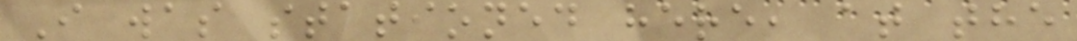I was stationed here, at the
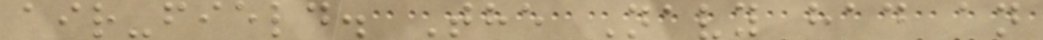air-field. The Navy had an
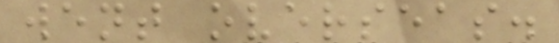went overseas.
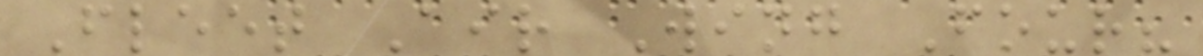Fleet Air Wing Four?
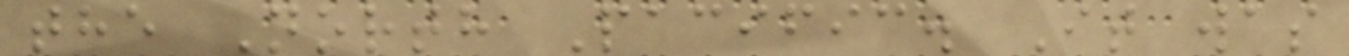the North Pacific. It was
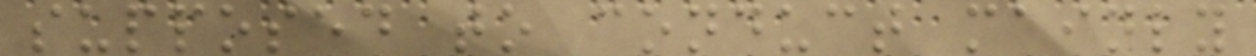supposed to conduct mainly
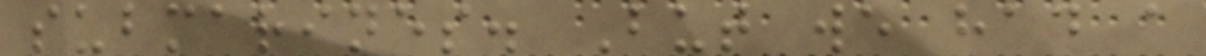submarines. But we had a
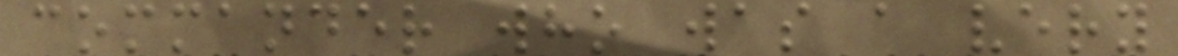commander who was a very
